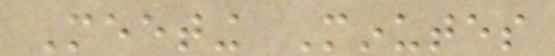Meeting Minutes
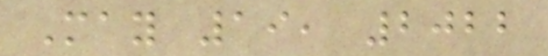May 19, 2022
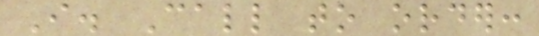I. Call to order:
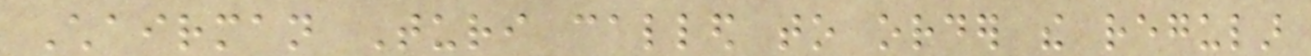Chairman Turi called to order the regular
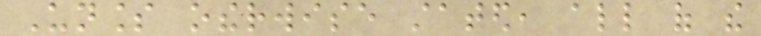Unless otherwise stated, all of the
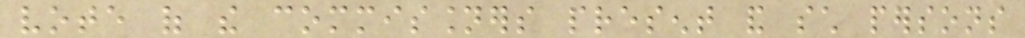vote of the commissioners present and such persons
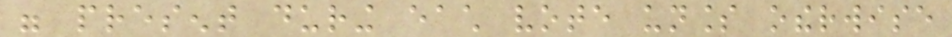were present during each vote unless otherwise
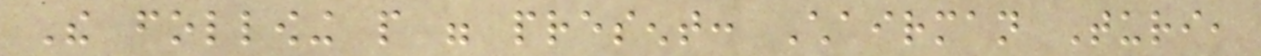The following people were present: Chairman Turi,
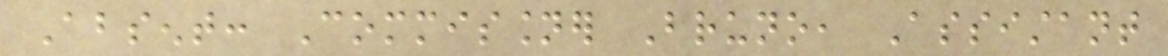Absent: Commissioner Bruno, Assistant
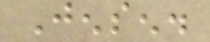Jensen.
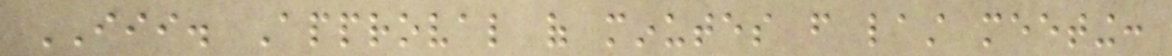III. Approval of minutes from last meeting:
